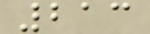213
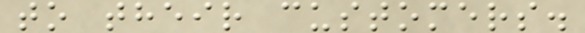to their customers.
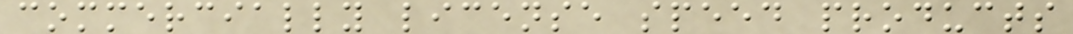commercially license speed products
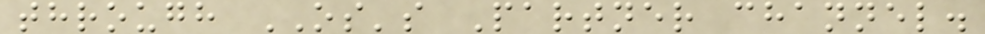through OS's Partner channel.
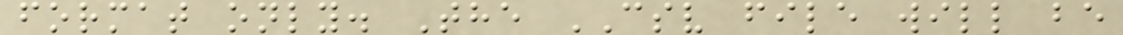format only. The CSV file will be
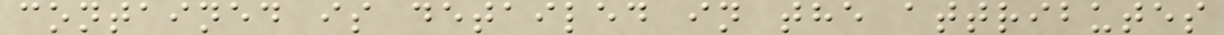contained is detailed in the attributes
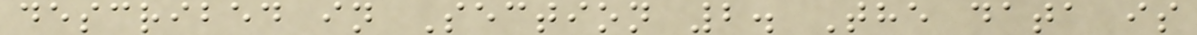described in Section 2. The data is
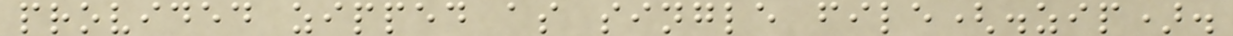provided zipped as single file(.zip).
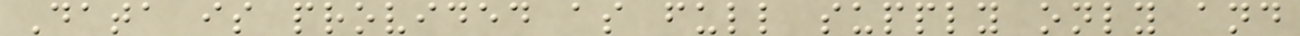Data is provided as full supply only and
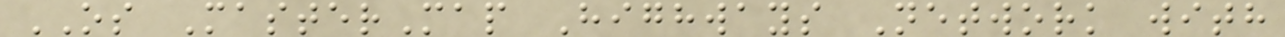OS MasterMap Highways Network with
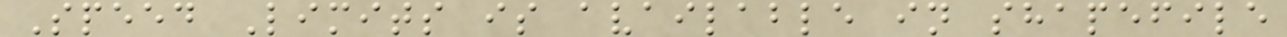Speed Limits is available in shapefile
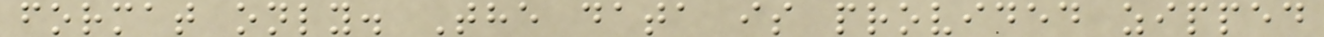format only. The data is provided zipped
